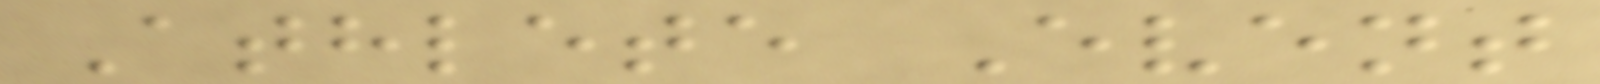Athlete Event
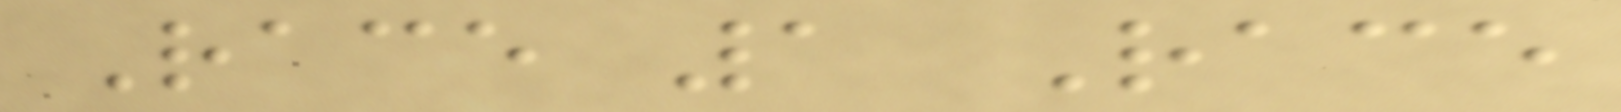Race 1 Race
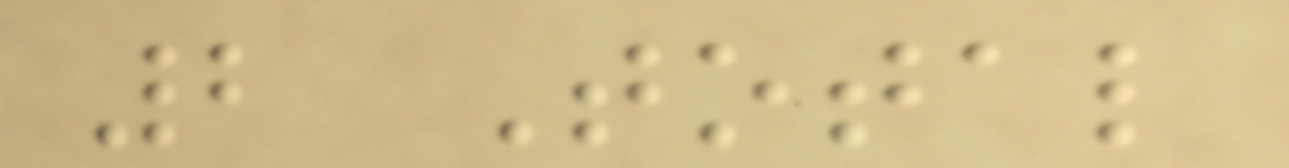2 Total
